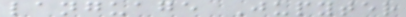language Jupyter
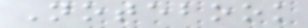Notebook
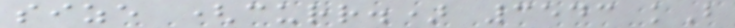size (curr.) 3543 kB
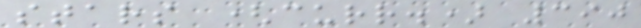stars (curr.) 390
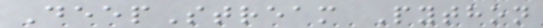DeepStream Python
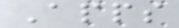Apps
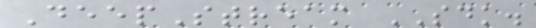DeepStream SDK.
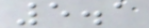5.1
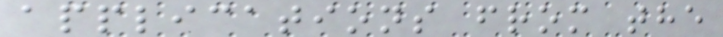applications from the
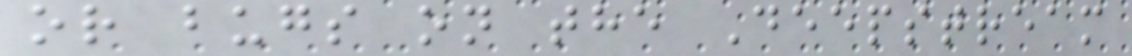or bugs on the Deepstream
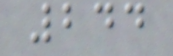244
